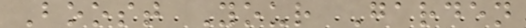Boost Your Garden
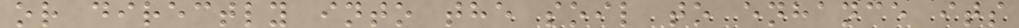or directly into the soil to enhance its
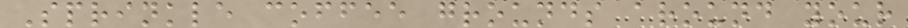Sprinkle coffee grounds around your
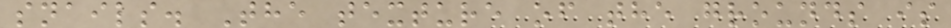snails. The texture of the grounds is
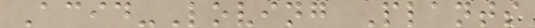Acid-Loving Plants
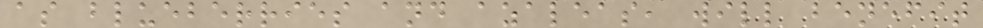as blueberries and azaleas, will benefit
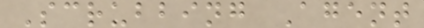Scrubbing Agent
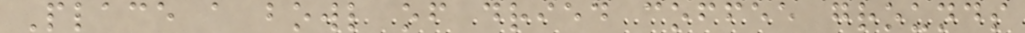Place a bowl of dried coffee grounds
